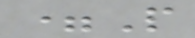=P
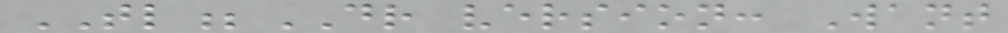TL;DR version: Want
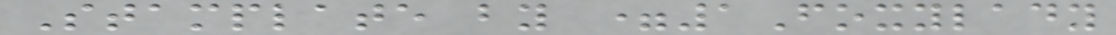Stamplate by =1Foxylady
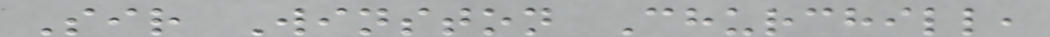Sir Winston Churchill,
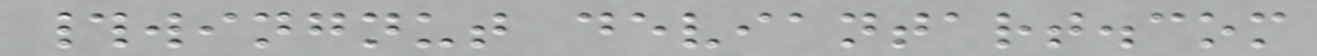#wingnut deviantart.com
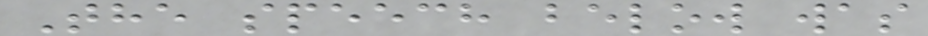The speech below was
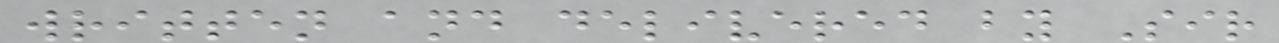written and delivered by Sir
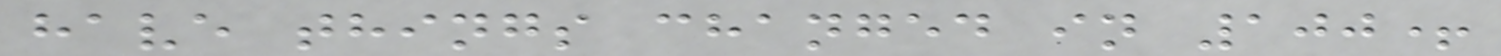have things changed in 100+
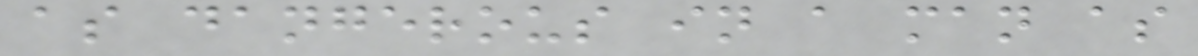as dangerous in a man as
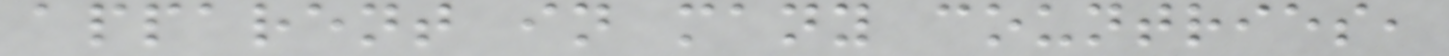apparent in many countries,
